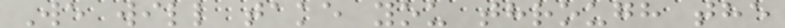We will take you through the
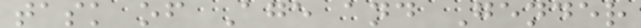task of Age and Gender
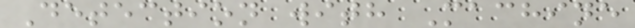Detection with Machine
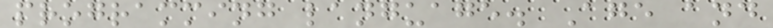programming language. Age and
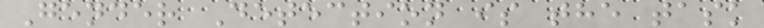Gender Detection is the task
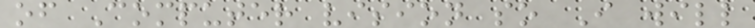of Computer vision so I will
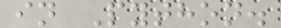in Python.
